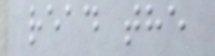read the
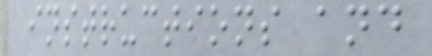instructions and
